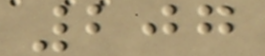207
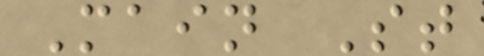Main St
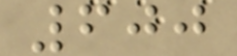600
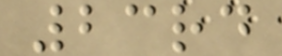23rd
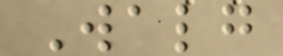Walg
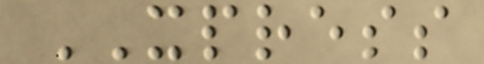XPRESS
